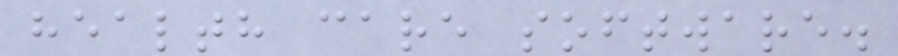health care software.
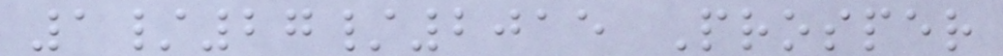1/27/2015 Prosper
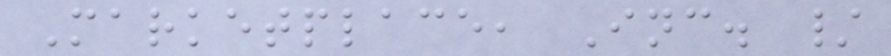Marketplace, Inc. /
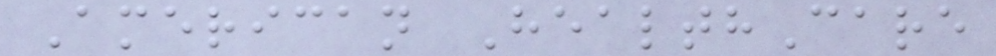American HealthCare
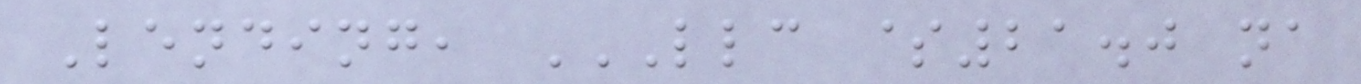Lending, LLC $21.0 NA
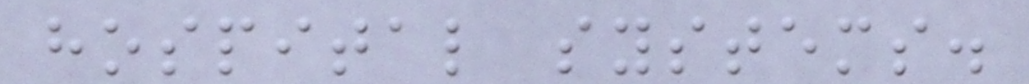hospital systems.
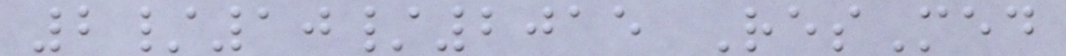2/10/2015 ResMed
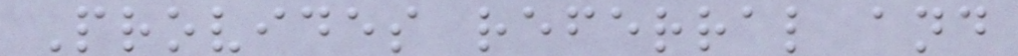Provides referral and
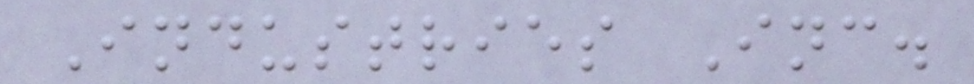Industries Inc.
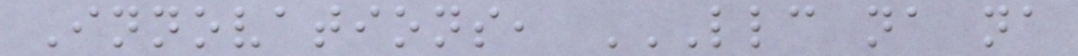Innovations, LLC NA NA
